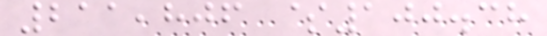211,806 $100.38
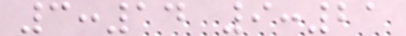3:14 9:21
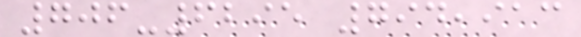706-6295 794,913
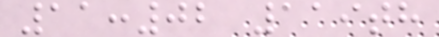11:02 119th
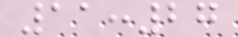11:27
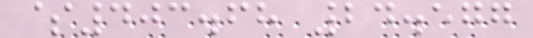$403.68 24.577
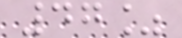47%
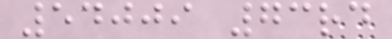54009 73rd
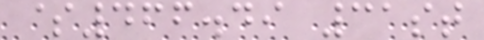$466.49 31st
